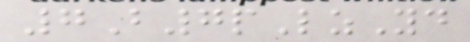7B7pLzYd
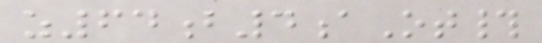z64b4aOt#
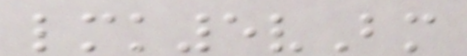lmk5vBm
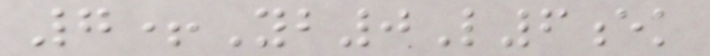7+Yb0L6ek
